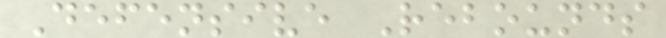Defensive Rebounds
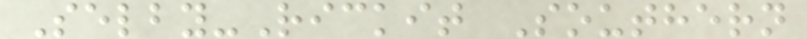Selby-Rickit Southern
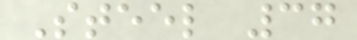Steel 37
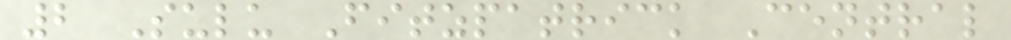2 Sulu Fitzpatrick Central
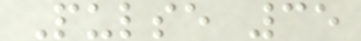Pulse 35
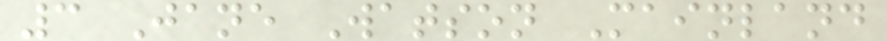3 Jane Watson Mainland
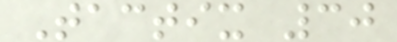Tactix 30
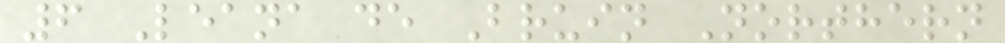6 Leana de Bruin Northern
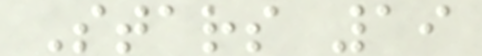Stars 19
